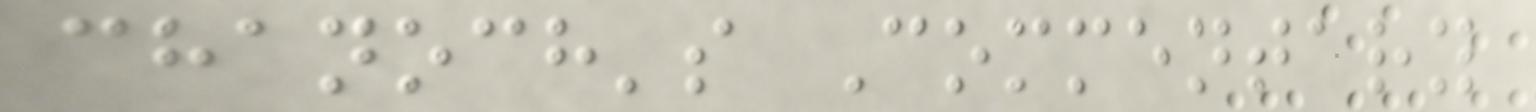chanoch's Commentary
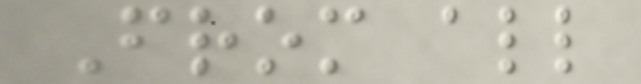From all
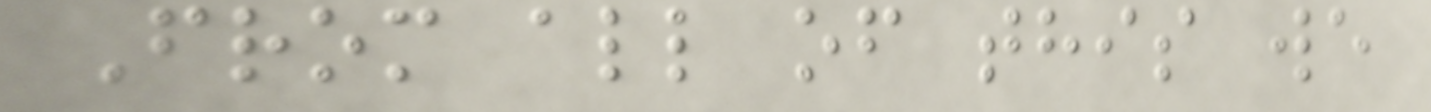From all of this we
